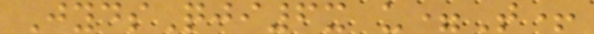JydsQji6x u=T+
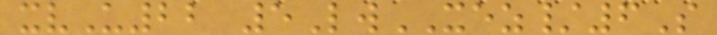xvU22 5LwXEZ/6S
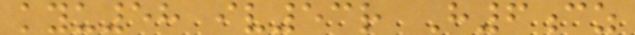kyu58 iv53r H6cz
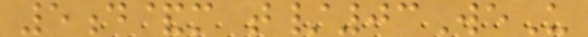5d&m t/03WeU
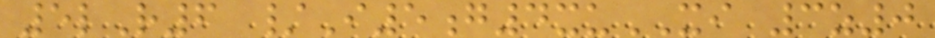5lR6 /I5g4xuXI 3z0
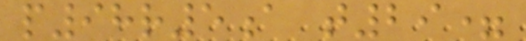p98r5a t29=
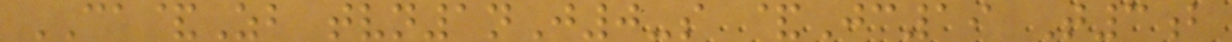CA&Zb tvn1nJ0-s &Jc19 T3b
